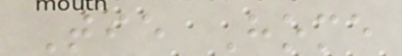Tie Home
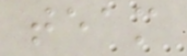team
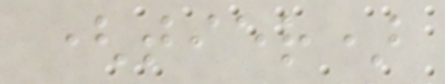(tier)
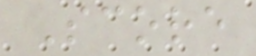Score
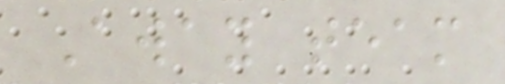Away team
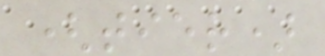(tier)
